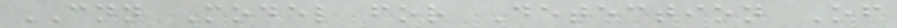CNN Model for Detection Of
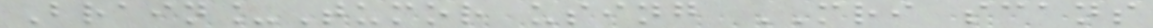Brain_Tumor using MRI scans
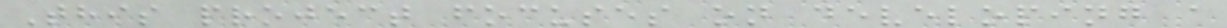This project focuses on developing a
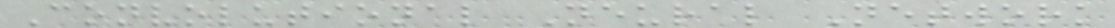Convolutional Neural Network
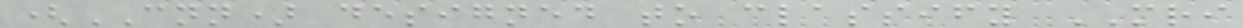(CNN) designed to classify MRI
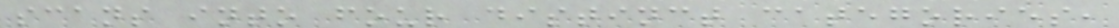scans into four distinct categories,
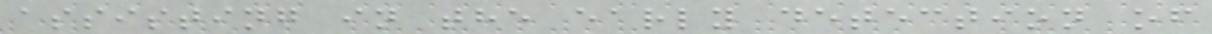assisting in the early detection of
